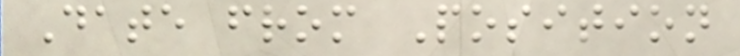Date from Position
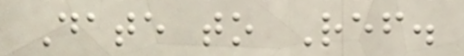Date to Ref.
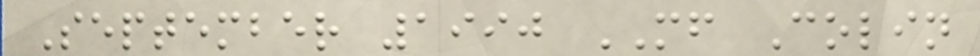September 1990 MF Colin
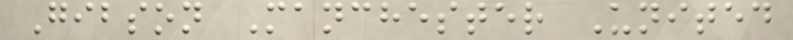Gibson Manchester United
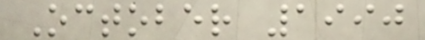October 1990
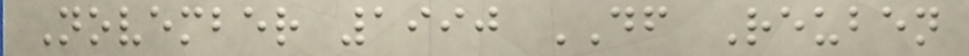November 1990 DF Reuben
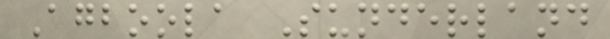Agboola Sunderland
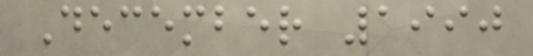December 1990
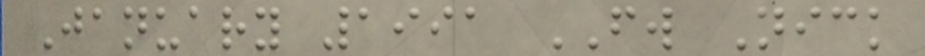January 1991 FW Nick
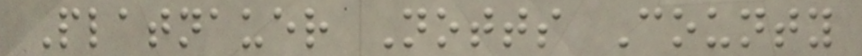Platnauer Notts County
